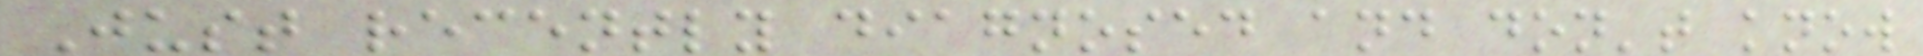Just recently diagnosed and don't know
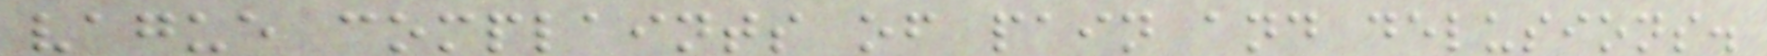vague complaints of pain and delusions.
